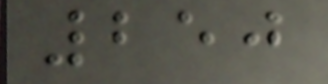250
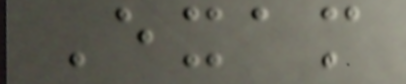Exam
